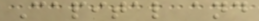Capital and
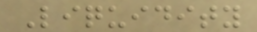Liquidity
